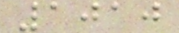1010
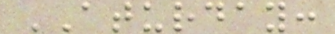ATURDAY:
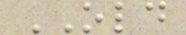OLD
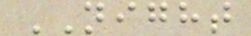NIGHT
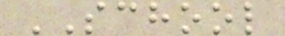SCHOOL
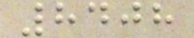8408
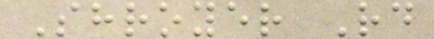Shroyer Rd
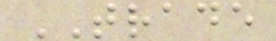TRADE
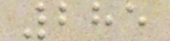285
